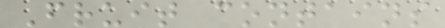Fruit contains
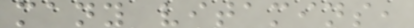many vitamins,
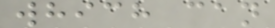which can
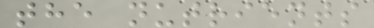the nutrients
